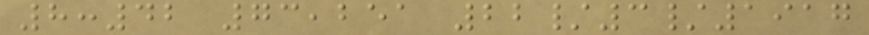8:42 73,251 22/3/1917
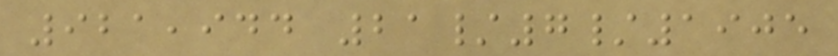921,944 21/7/1905
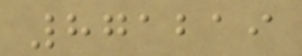871219
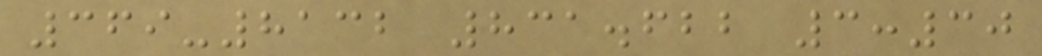369-8132 831.622 3:30
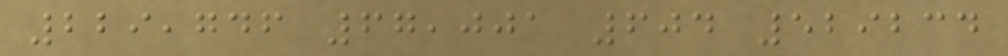229,746 67,001 604 529234
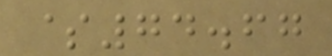$74.67
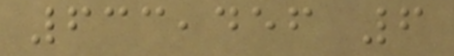633,456 6
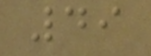49
